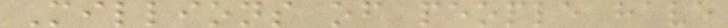Millions of people have
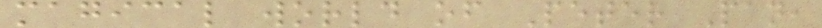magical world of Peter Pan,
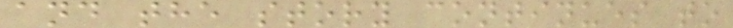and the story continues to
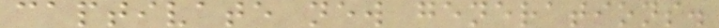captivate new generations.
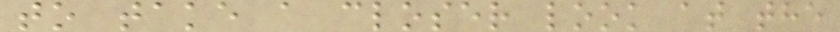to take a closer look at the
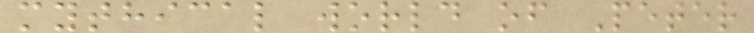mythical world of Peter
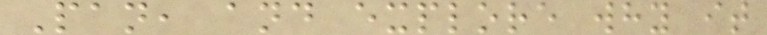Pan, and explore why it
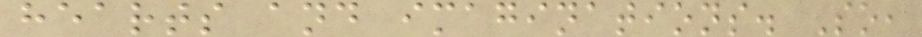hearts and imaginations. So,
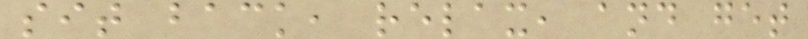sit back, relax, and get
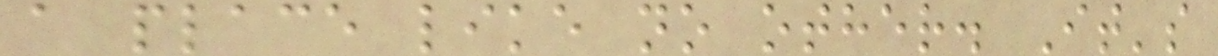a place like no other. It's
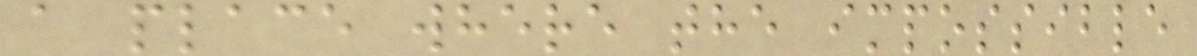a place where the impossible
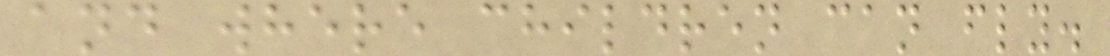and where children can fly.
